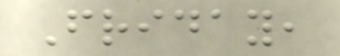Friday,
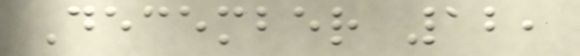December 12,
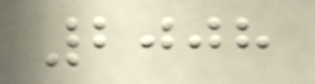2008
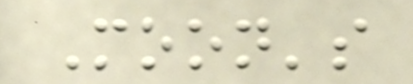Moon's
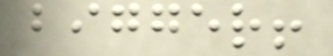bigger!
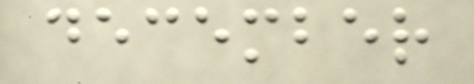december
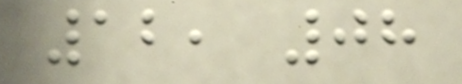12, 08
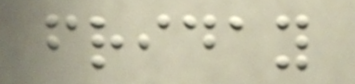friday
